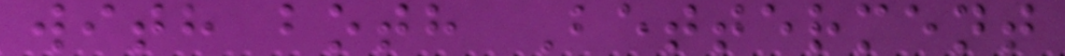with both Betterment
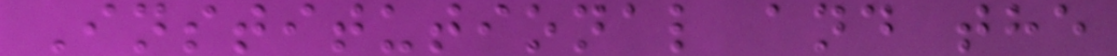Institutional and the
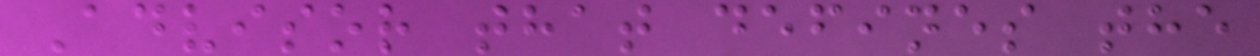Advisor that defines the
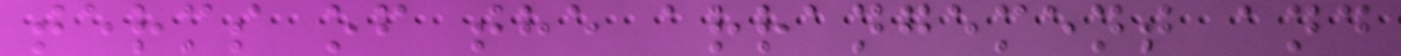terms of the arrangement and
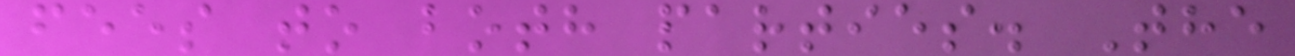fees to both parties. The
